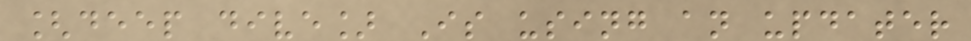[deep dive] Is using an updater
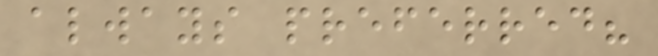always preferred?
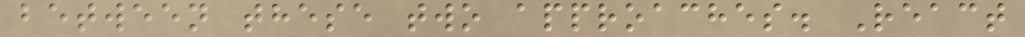between these two approaches. React
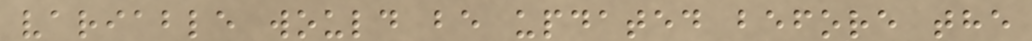variable would be updated before the
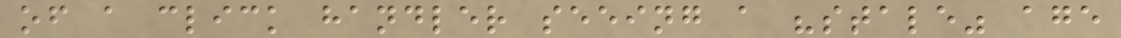of a click handler seeing a "stale" age
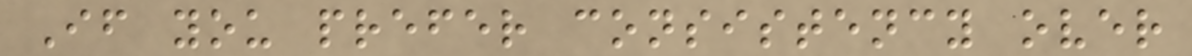If you prefer consistency over
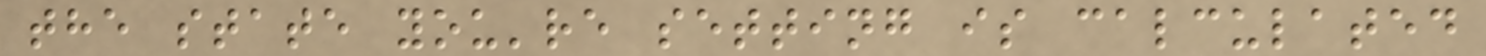the state you're setting is calculated
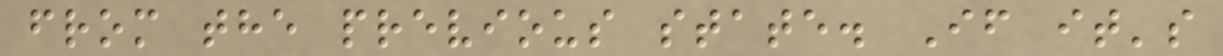from the previous state. If it's
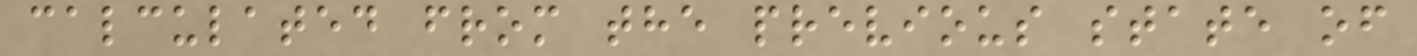calculated from the previous state of
